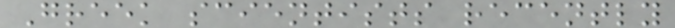Greek scientists recently
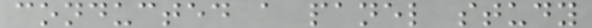conducted a panel study
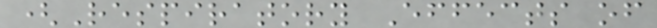(Respiratory Effects of
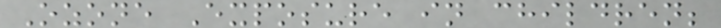Ozone Exposure in children;
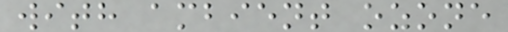with ambient ozone
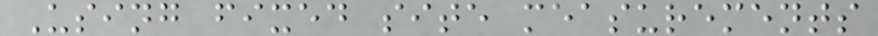Using fixed site measurements
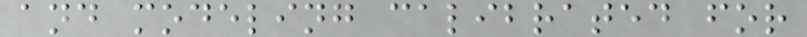and modeling calibrated for
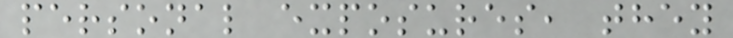personal exposures, they
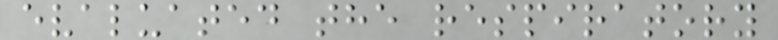evaluated the respiratory
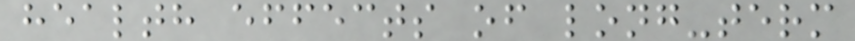health effects of long-term
